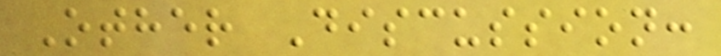Other Discussion:
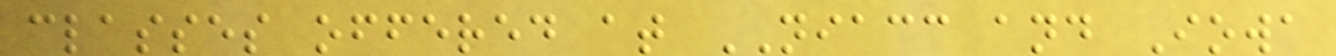classes offered at NIACC and Iowa
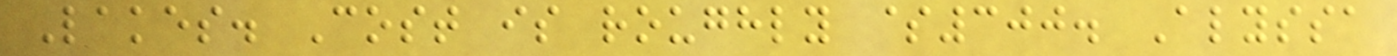Lakes. Cost is roughly $300. Alyssa
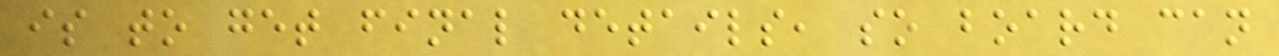is to get final details, so board can
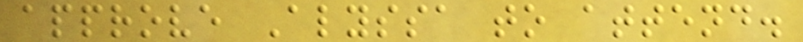approve Alyssa to attend.
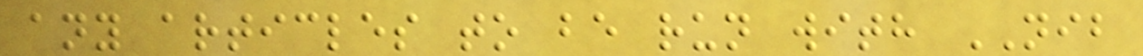any articles to be run with NIB
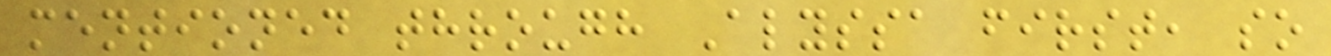mentioned through Alyssa first, so
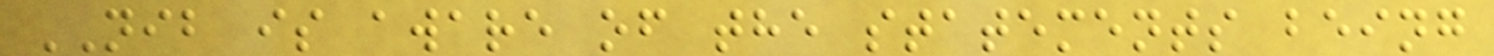NIB is aware of the statements being
